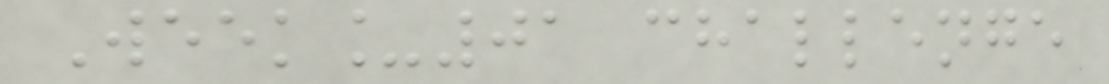Week_01 challenge
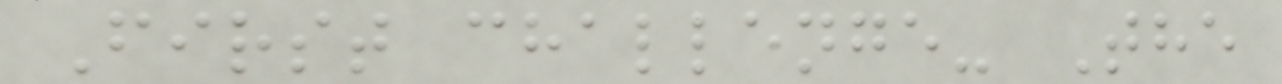First challenge- The
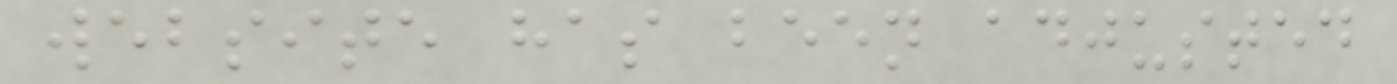website has been adjusted
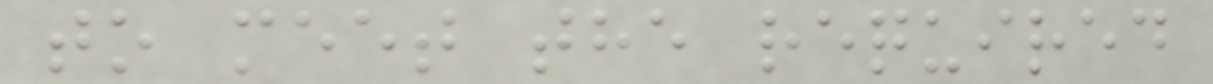to meet the required
